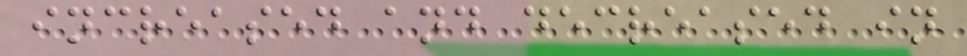increased and decreased in
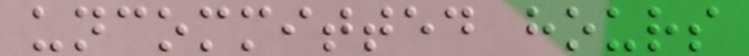uncommitted hours
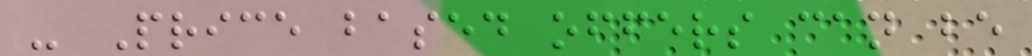- Price based offers can be
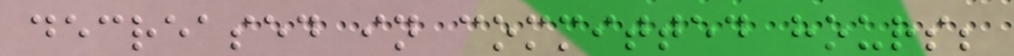decreased in committed hours;
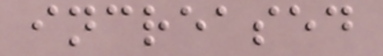increased
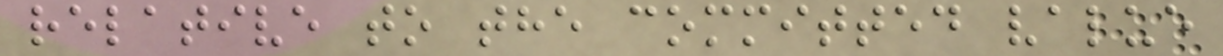relative to the committed value
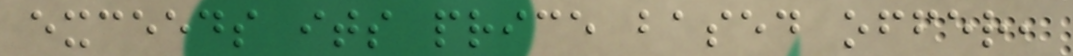exceeds its price based offer,
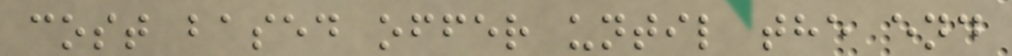cost based offer until the end
